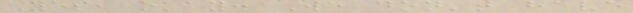Yes, okay. We don't have
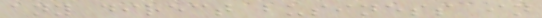any direct business in
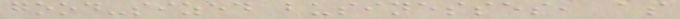good-sized businesses, as
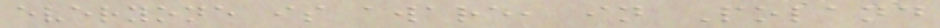everyone is aware, in Poland
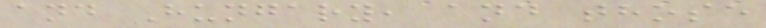and Hungary, and those
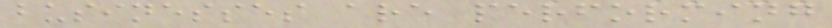businesses are performing
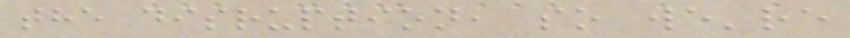the disruption, so we're
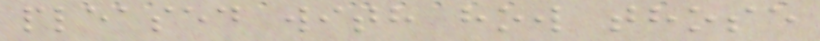pleased with how those
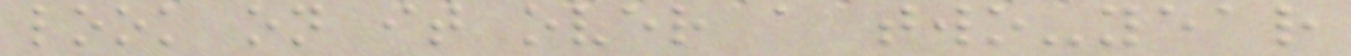look on it over a two-year
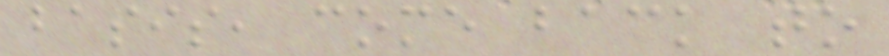basis, come back to
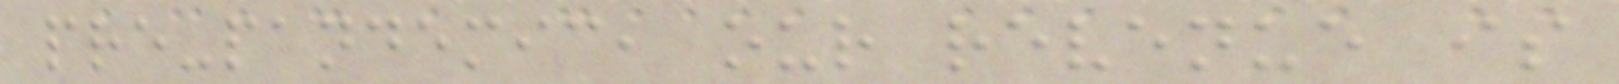pre-pandemic, our revenue is
